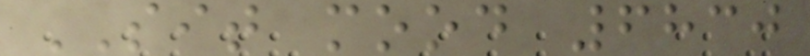SIT mood 6830
